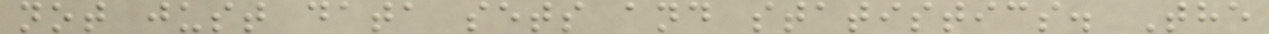not just data sets and statistics. The
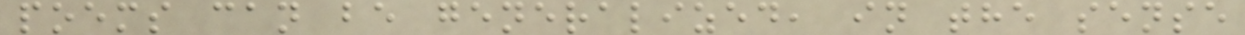poems can be generalized, in the sense
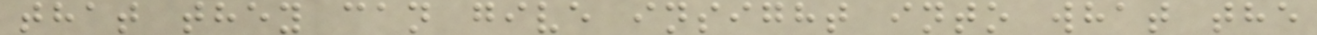that they can give insight into what the
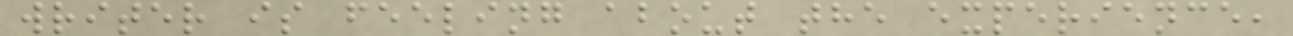writer is feeling about the experience,
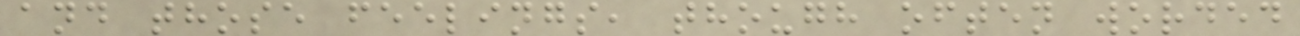and those feelings, though often worded
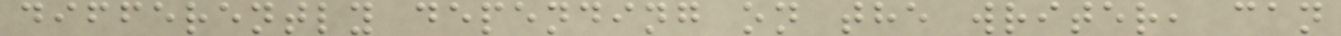differently depending on the writer, can
